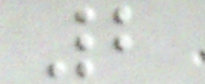2
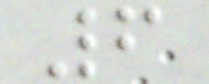6
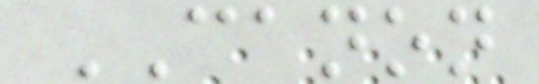CANON
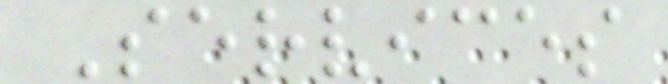Services
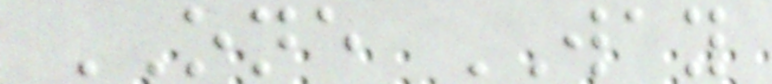ONE WAY
